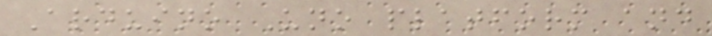Arduino Uno platform and
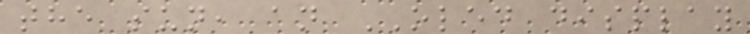the sun, an OLED display
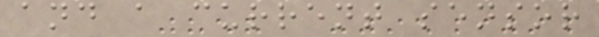and a current sensor
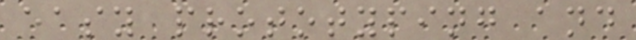easy prototyping and
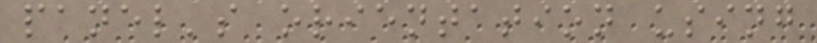panel's orientation using
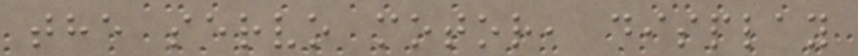the servo motor, display
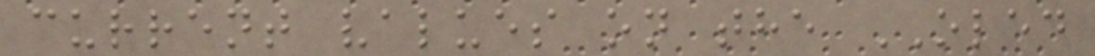current values on the OLED
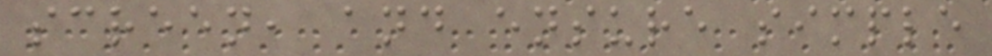screen, and ensure simple
